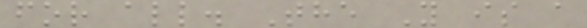for all. The Y is a
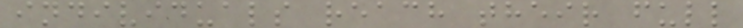individuals reach their full
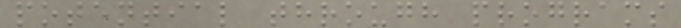potential through programs
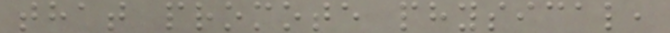that promote physical,
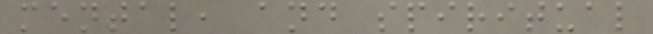mental, and spiritual
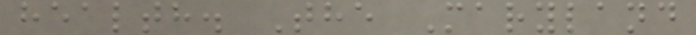health. The Maryland
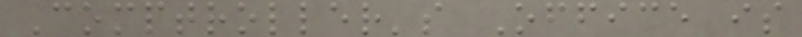Comptroller's Office is
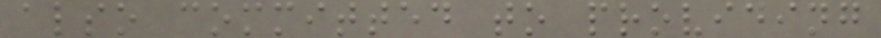also committed to providing
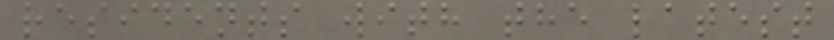residents with the latest
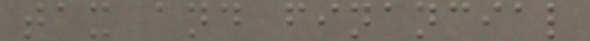tax and financial
